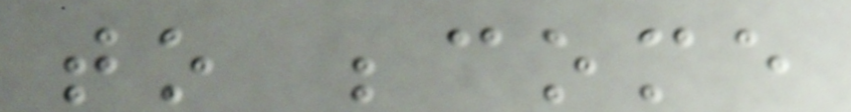to become
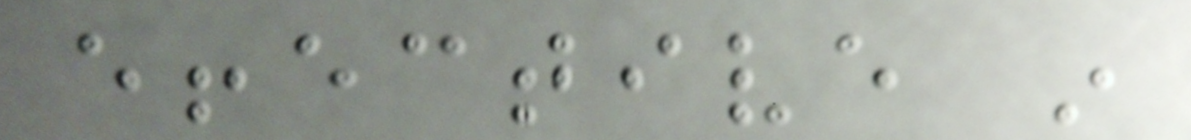effective in
